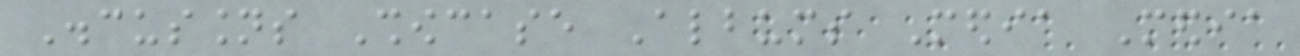Discussions Showcase Albums Media Media
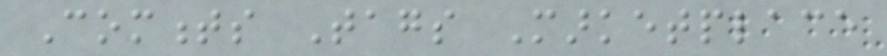Comments Tags Marketplace
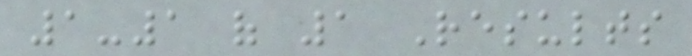1-1 of 1 Results
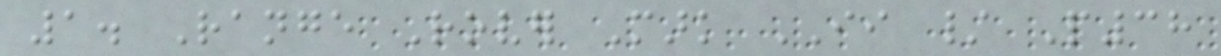1. Range Rover Mark II / P38
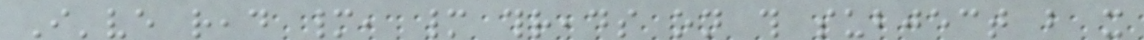I've read many, many threads on this subject but it
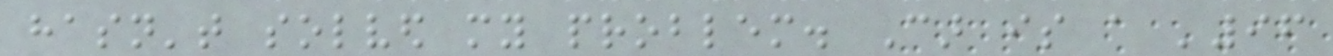hasn't solved my problem. Car is a '96
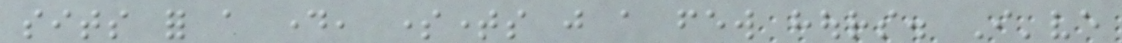sits for a day, sometimes just a few hours. I've
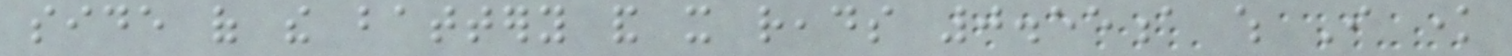side of the battery and it reads 0.55a which I know
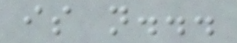is not...
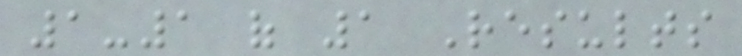1-1 of 1 Results
